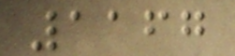1167
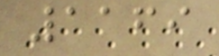1169
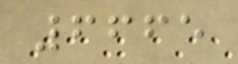6665
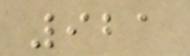921
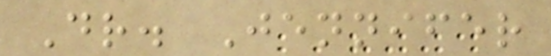Dr. Jennifer
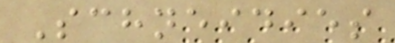Schneidies
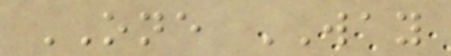ONE WAY
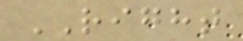RIGHT
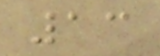13
